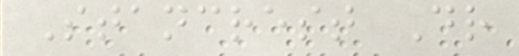Stancrest Dr
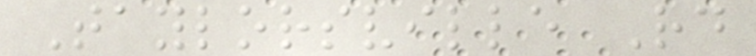Taylorsville Rd
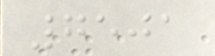7501
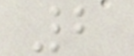2
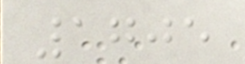1705
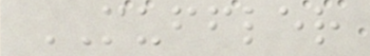MUFFLER
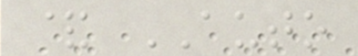& AUTO
